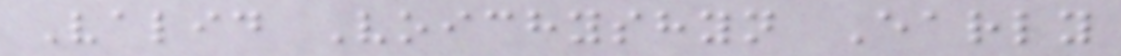Valid Voichyshyn Early
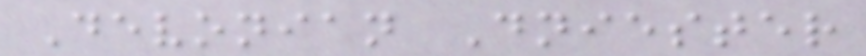Devonian Dniester
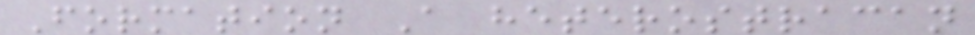Formation A heterostracan
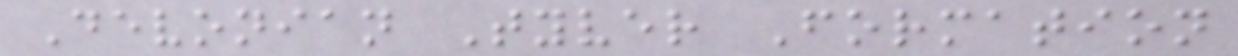Devonian Tyver Formation
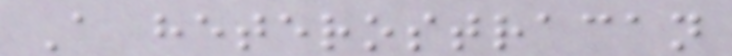A heterostracan
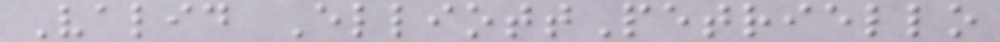Valid ElliottPetriello
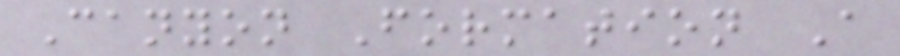Canyon Formation A
